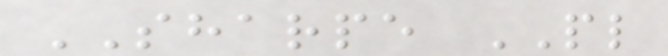SHARPE PL
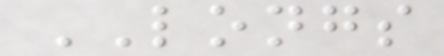LONGS
